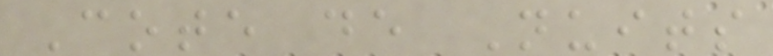Cote de Nuits
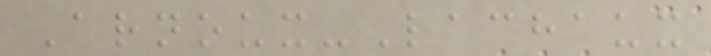Arnoux-Lachaux
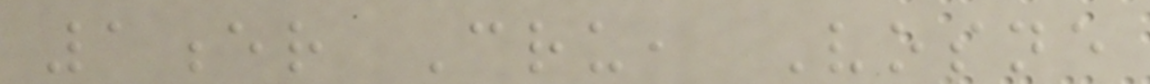1er Cru, Vosne
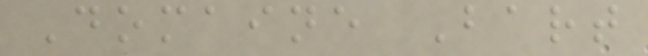Domaine Bart
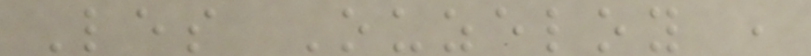Les Ouzeloy ,
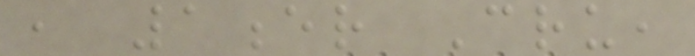, 1er Cru,
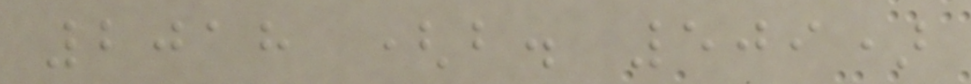2018 (b. 509)
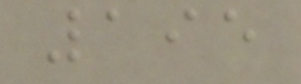195
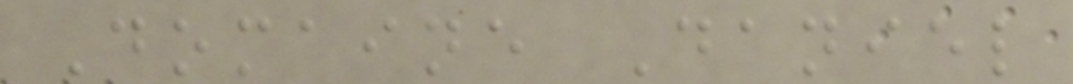Domaine Daniel
